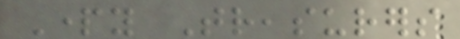Party Treasurers
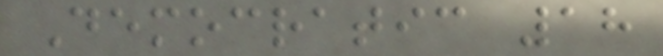Democratic 18
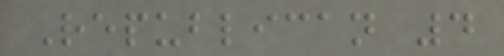Republican 4
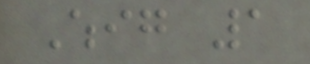Whig 1
